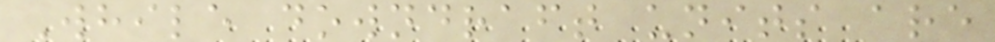While downdraft units are
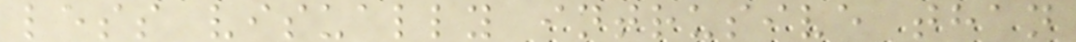less visually intrusive than
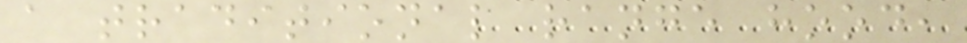a traditional range hood,
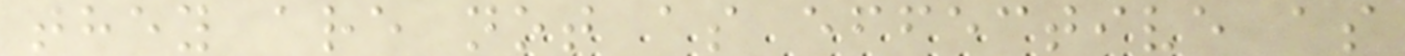they are not as effective as
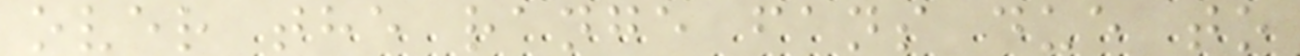over the range fans due to
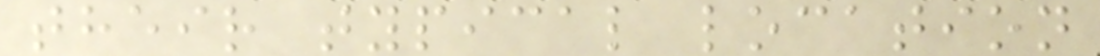their typical location
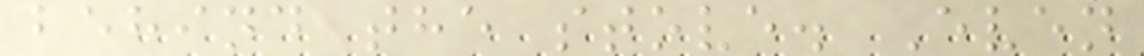behind the stove. Even
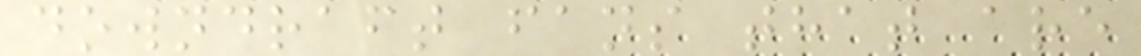downdraft fans that are
